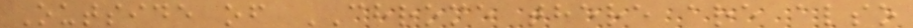Outside of CHROME there are also
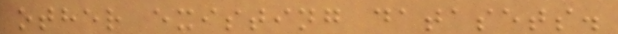other existing datasets.
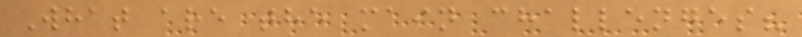What are the main challenges?
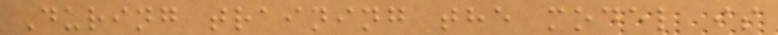During training the model is
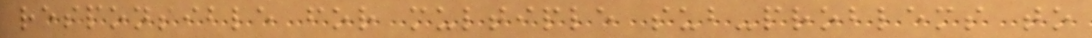responsible for multiple sub-problems to
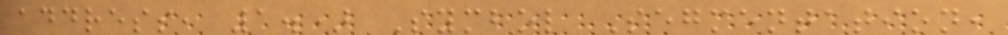address, 1.) Symbol Segmentation,
